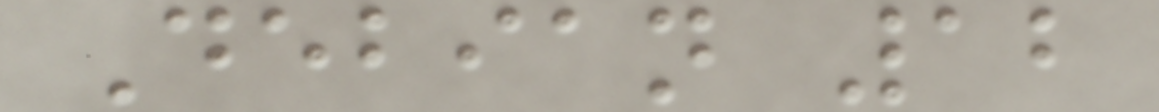Debian 12
